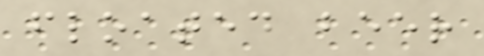floated beer
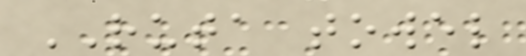RUTA towel
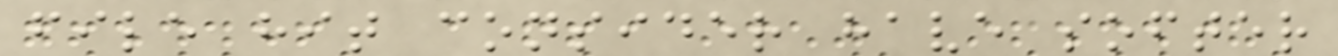file hit consider have softer
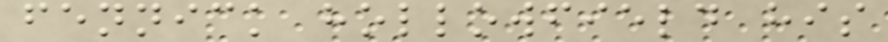fennick hollowfield his
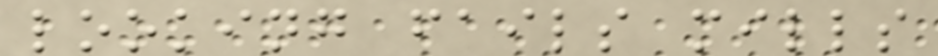looking fails mills
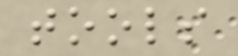tools
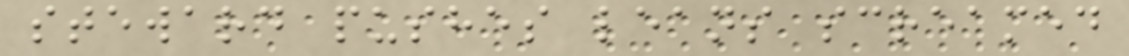steward pushes leans screamed
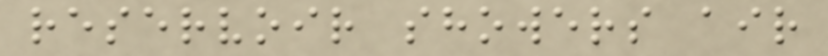reservoir showers air
